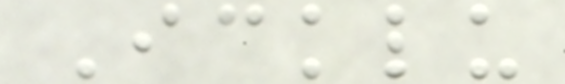Icklu
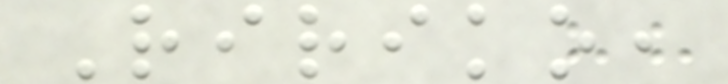Ririko,
